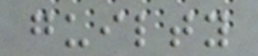guilty
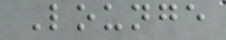Lounge
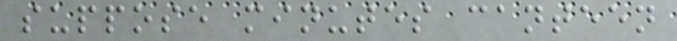suppose minutes canteen
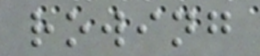rowing
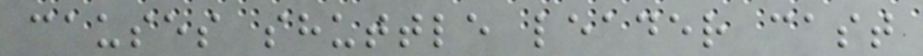causes shuttle leader cast
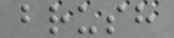brush
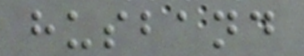husband
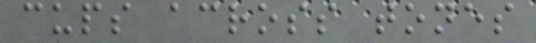cups across tones
